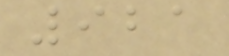921
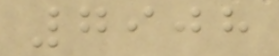7908
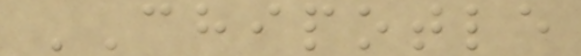CHIPOTLE
